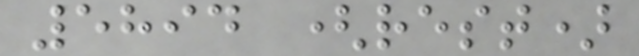5894 (rest)
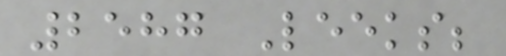2587 Leeks;
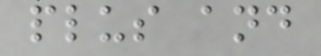plus and
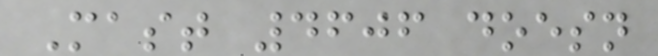Mast 4606 doesn
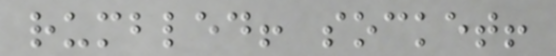rumbled! socket!
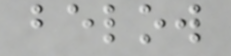below
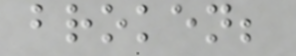broken;
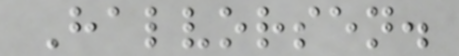Halvorsen.
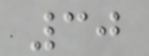30
